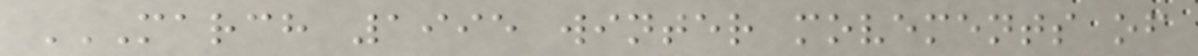MARCH 1995 WINTER MOVEMENTS OF
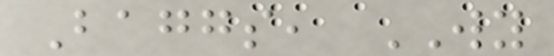Baggs, WY
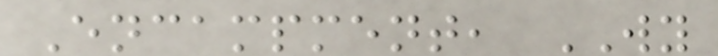Encampment, WY
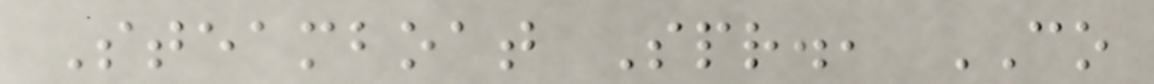Steamboat Spr., CO
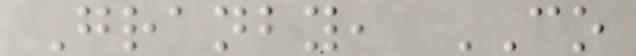Granby, CO
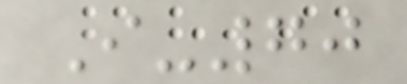I-70
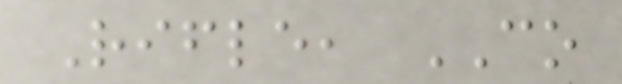Rifle, CO
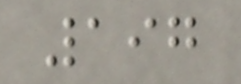197
